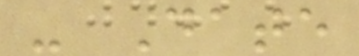- Date
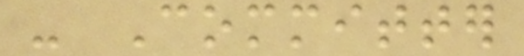- Committer
